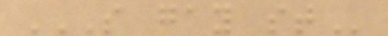S GAY ST
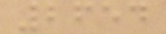2654
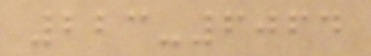223-6064
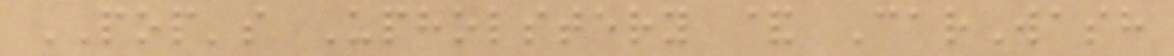POP's Upholstery & CarWash
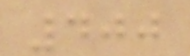400
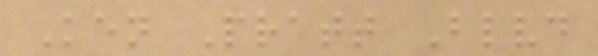Ken Pratt Blvd
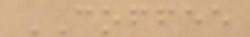COFFEE
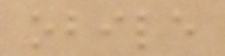obile
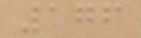176
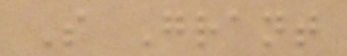S Grant
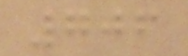706
